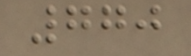770
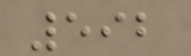592
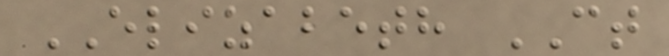ELIZABETH CT
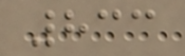833
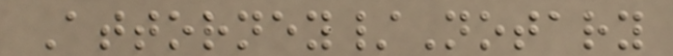Attorney/Notary
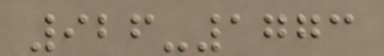926-1773
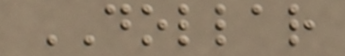DOLLAR
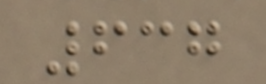637
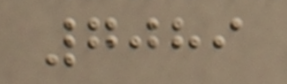7089
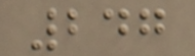247
